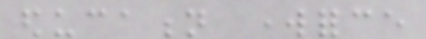education workforce
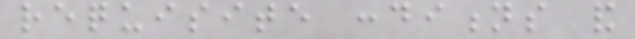requisite conditions and
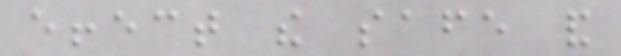effect the safe and
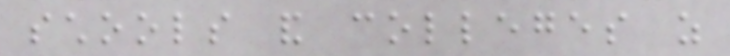schools and colleges as
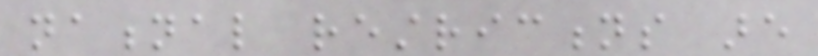national restrictions are
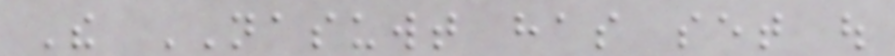The NASUWT has set out
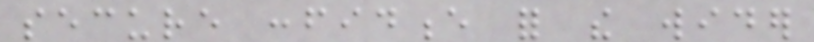secure confidence for the wider
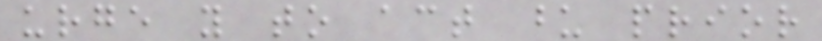urge you to act upon prior
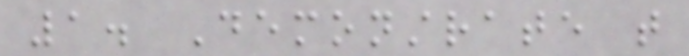1. Demonstrate that
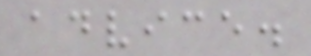advice.
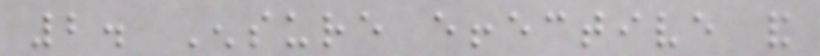2. Ensure effective and
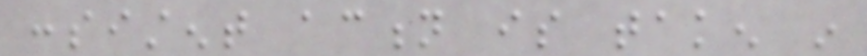consistent action is taken in
